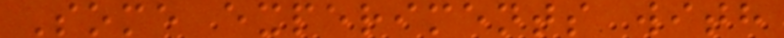Some experiments with
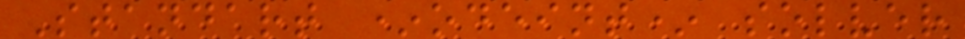Standart *odeint* solver
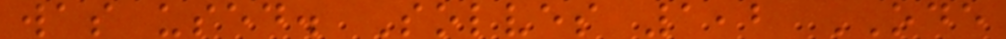was used. Solves 1,2 ODE
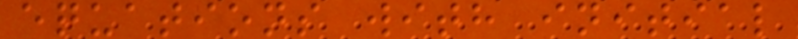equations with initial
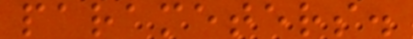parameters.
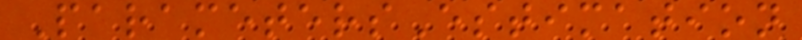ParametersEstimation
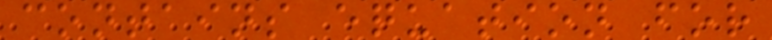contains equation for
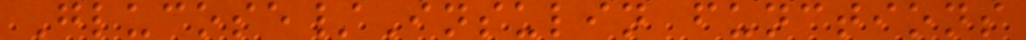Glucose/Insulin functions
